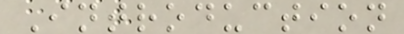Introduction
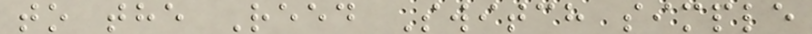to the Reed Switch simple
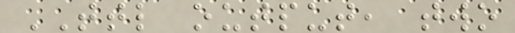TTL output, two
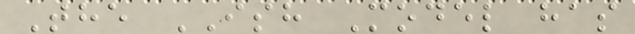The ISH Model has
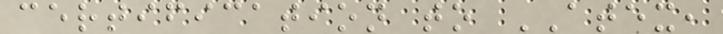certification to ATEX,
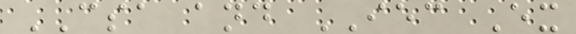CSA and IEC Ex
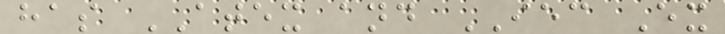has ATEX and IEC Ex
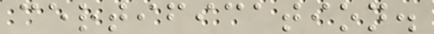certification.
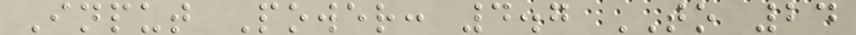Input Power: 4.7 TO 24
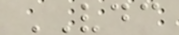VDC
